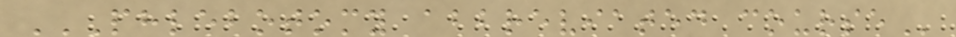PHLEBOTOMY ABBREVIATED COURSE
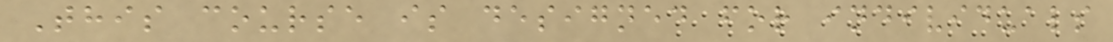This course is designed for individuals
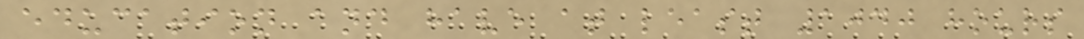education and have at least 1040 hours
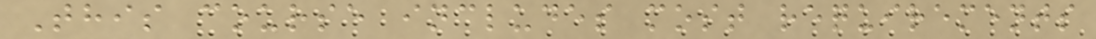This course includes most requirements
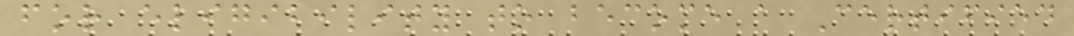for eligibility to become a Certified
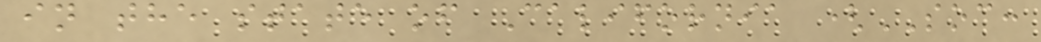in the state of California (SOC:
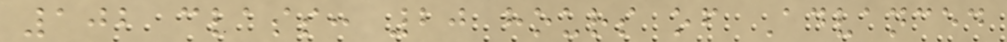102 class: 20 hours of Advanced
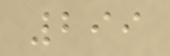299
